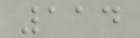114
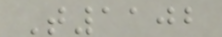T1102
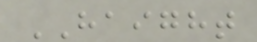HAIGHT
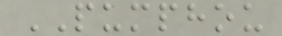PUMPHOU
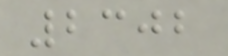2302
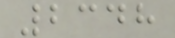2348
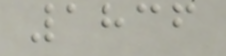1836
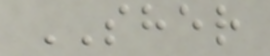SHER
